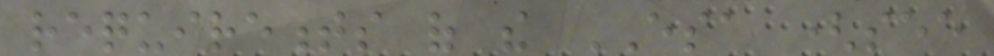requirements of the ESA (see
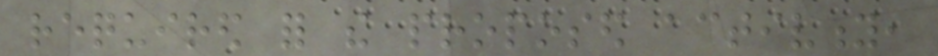required for the proposed activity,
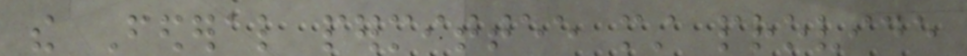the Federal permittee must provide
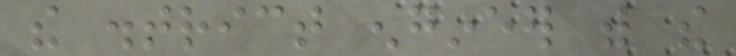the district engineer with the
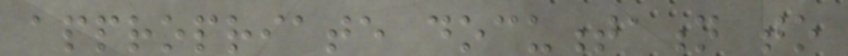appropriate documentation to
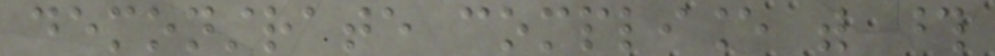demonstrate compliance with those
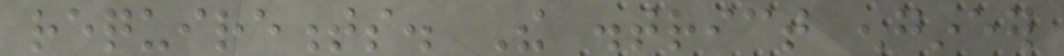requirements. The district engineer
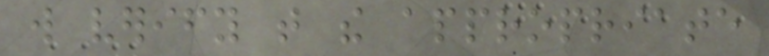will verify that the appropriate
